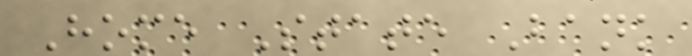Home State Bank
